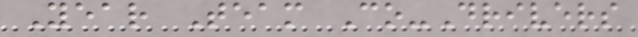Year Team Co-Drivers
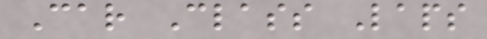Car Class Laps
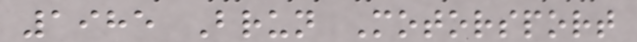1985 Brun Motorsport
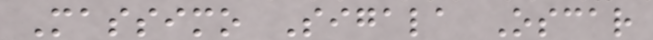Massimo Sigala Oscar
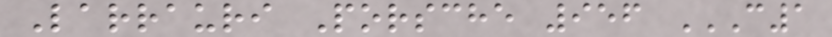Larrauri Porsche 956 C1
